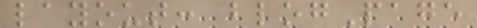layout: blogPage
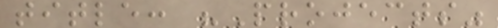title: "Projects"
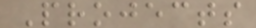Projects
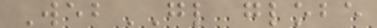WebGL globe
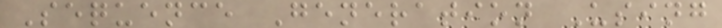Sequence Generation Using
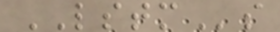LSTMs
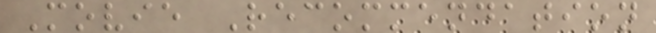Movie Recommendation
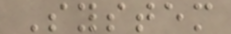System
